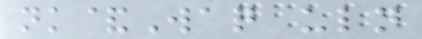nk&Waq uln
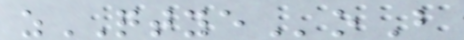zQTYEoB
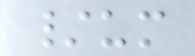/um
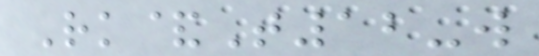Rk&T12-w
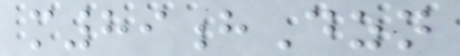m89hDzn
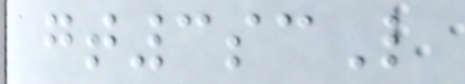gt3scL
